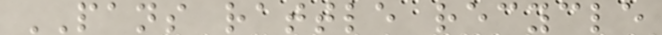PANS rattle recycle
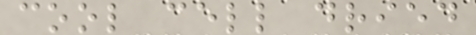cool cell dried
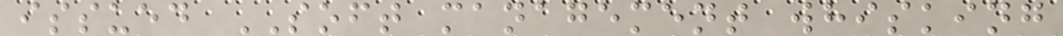issued SOFT management whisking
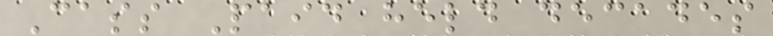Cass Paid held decades
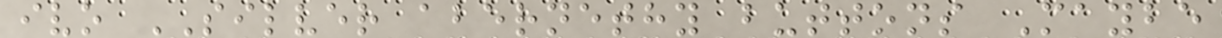ivo SILVER abernethy buttons Maybe
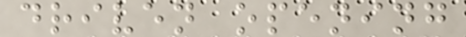driven opening
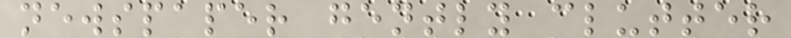newspaper gently clutter
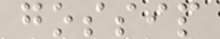gossip
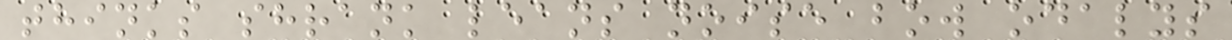thinks shrank leans noise bow odalys
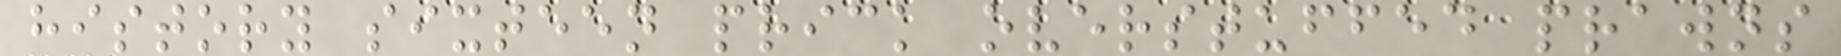history sixteen prick overstuffed prawns
